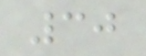30
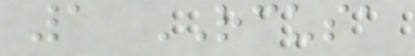1 RCUSA
